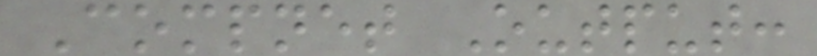Compnet Output:
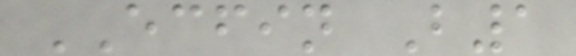ECFIN B1
